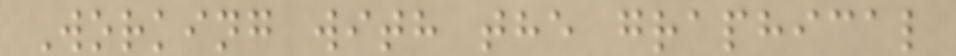Working with the graphical
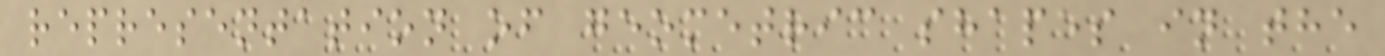representation of geometric shapes in the
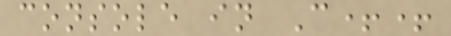console in C++
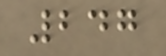247
